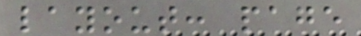layout: page
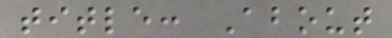title: About
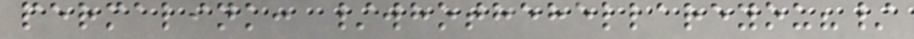permalink: /whothehellareyou?/
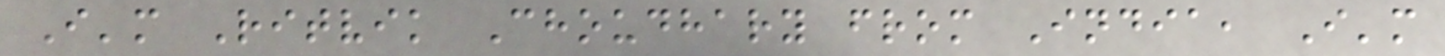I'm Ritvik Choudhary from India, I'm
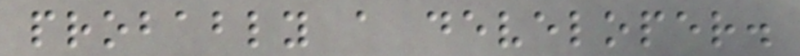probably a developer.
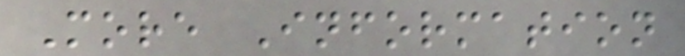More Information
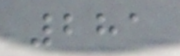281
